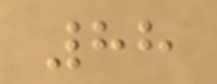88
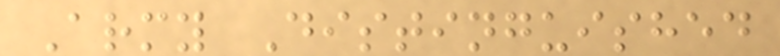Army Distinguished
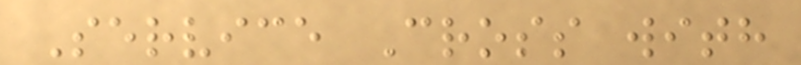Service Cross with
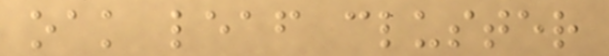oak leaf cluster
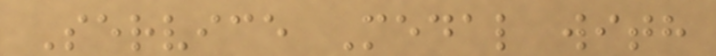Service Medal with
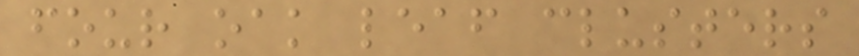four oak leaf clusters
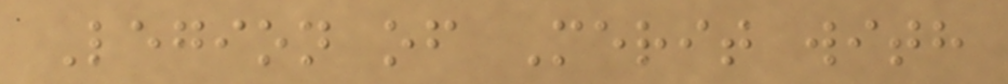Legion of Merit with
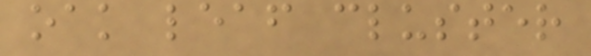oak leaf cluster
